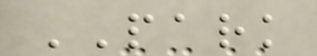PARK
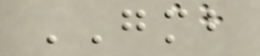GMB
